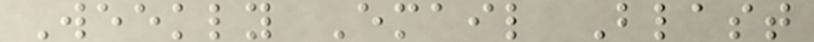Weekly Email Blast
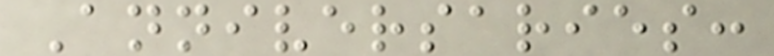Anniversaries:
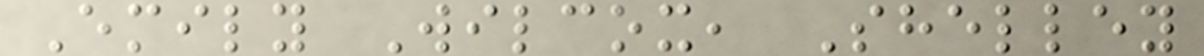Emily Wilcox, Shelley
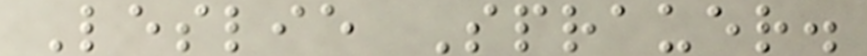Leslie Sprauer.
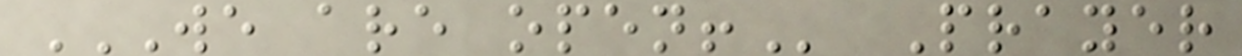WE ARE OPEN! Prayer
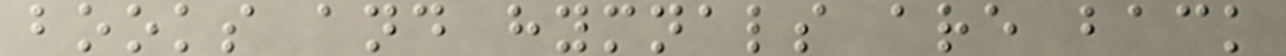books and hymnals are back
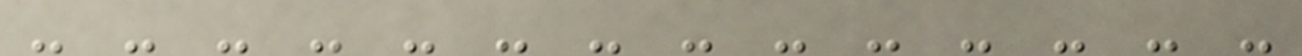- - - - - - - - - - - - - -
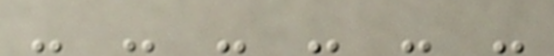- - - - - -
